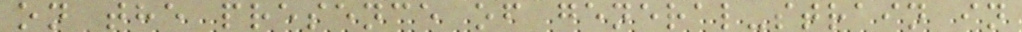on the presence of general-strain in
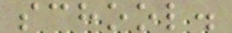school.
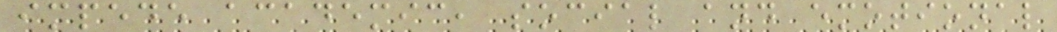impede academic, social and emotional
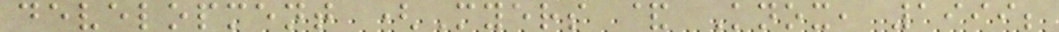development (Myers & Knox, 1999;
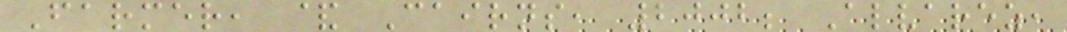Farmer, & Cairns, 2002; Alvarez,
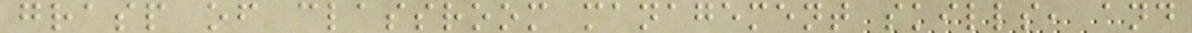grasp of classroom management skills, and
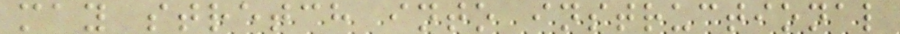may stretch into instructional
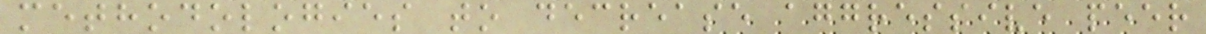methodologies to decrease aggressive peer
